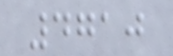4710
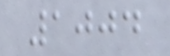1004
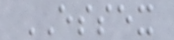ESSEX
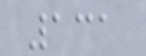131
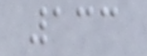133
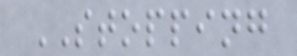STOPPING
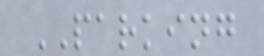PARKING
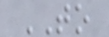TO
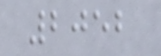2052
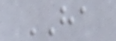HA
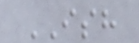ISH
